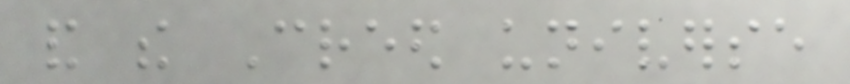and the Creed universe
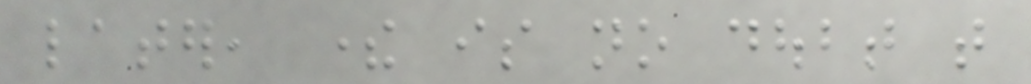later, there is no doubt that
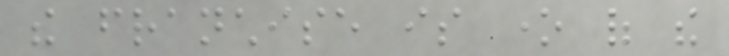the franchise is one of the
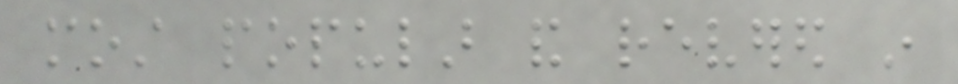most popular and revered in
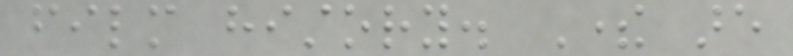film history. There are
